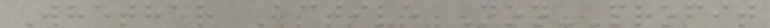Whether Active Non-Profit
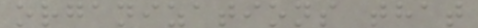organizations that
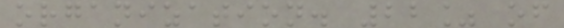organization. 22% of
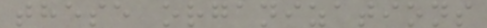these organizations
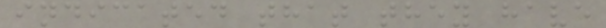indicated that they have
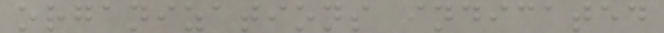organizations indicated
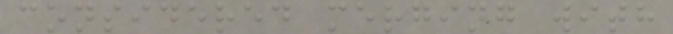considered merging with
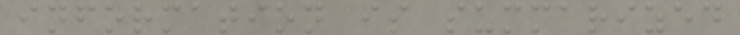information is summarized
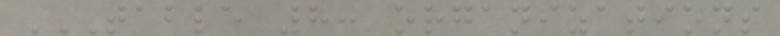TABLE 8: ORGANIZATIONS
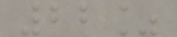22%
